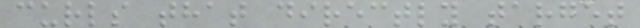curls that directly target
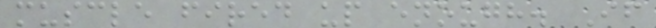muscle fired up enough. If
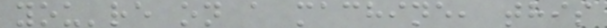you're on a machine, this
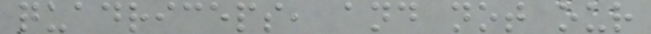quadriceps, and not our
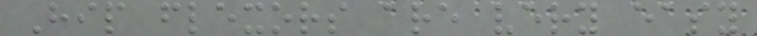Hip flexors are very easy
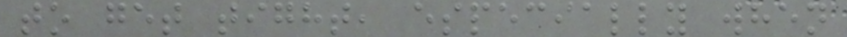to get tight, especially when
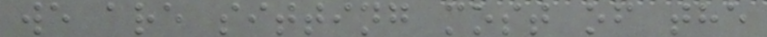we are sitting most of the
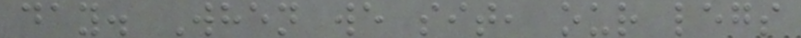day. When we sit, our legs
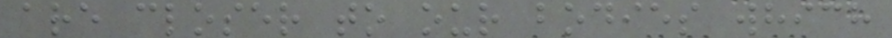are closer to our bodies which
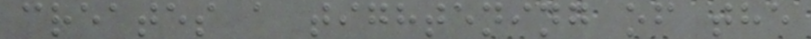creates a tightening of the
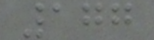177
